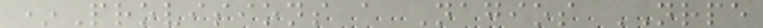*Provisions a Nagios NRPE
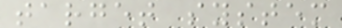target system
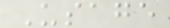Usage
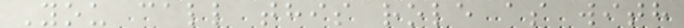You call this role as with
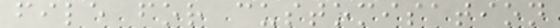file for customisation
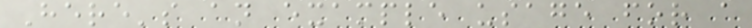Here's an example usage for a
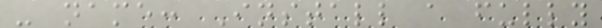- name: Install a fully
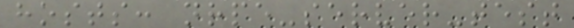hosts: nrpe-server-test
